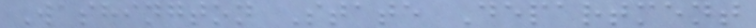Washington State Department
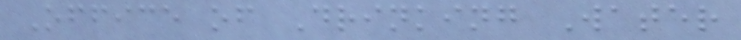Office of Drinking Water
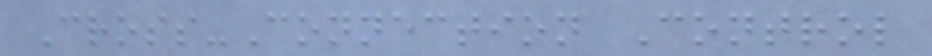Cross-Connection Control
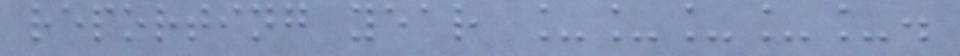reporting year _____.
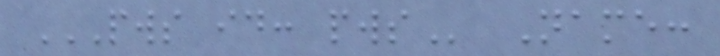PWS ID: PWS Name:
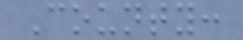County:
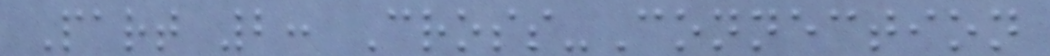Part 2: Cross-Connection
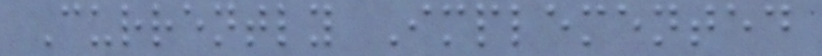Currently Implemented
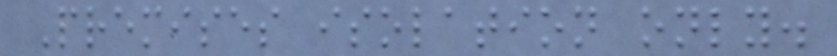Premises isolation only.
